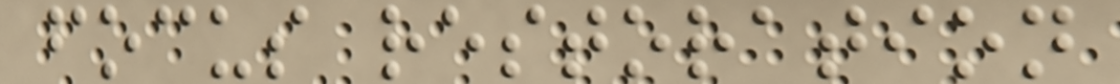focus restoration
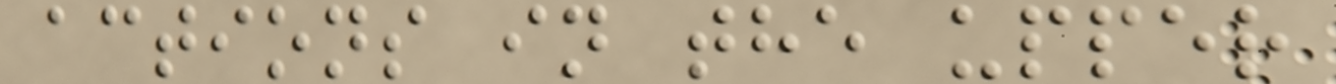actions in the upper
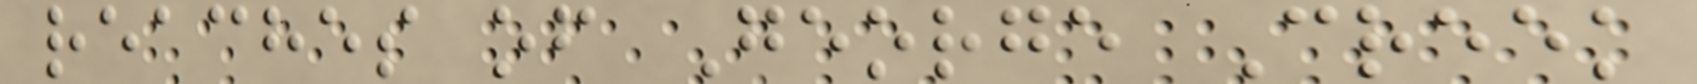reaches of George Creek
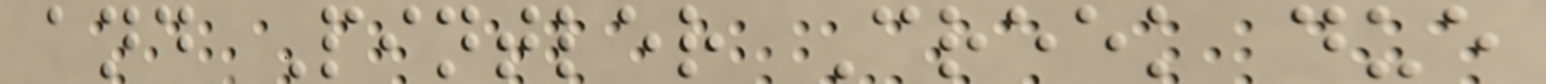and Pintler Creek due
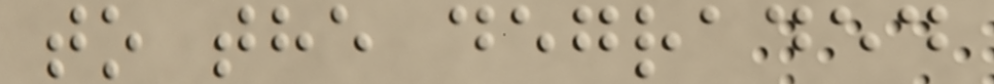to the degraded
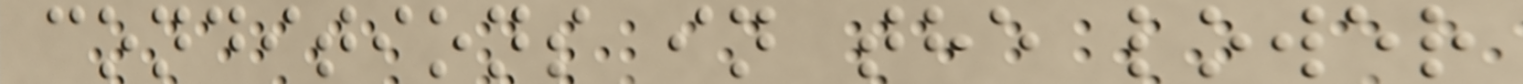conditions in the lower
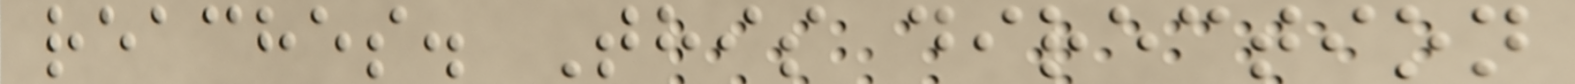reaches. This direction
